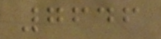7646
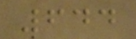644
